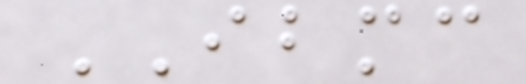IBMC
